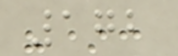172
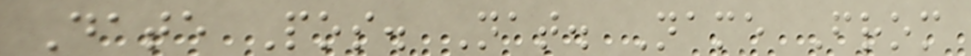Date Pos. Nat. Name From
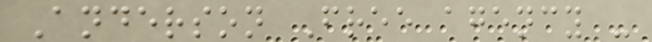Anderson Free agency -
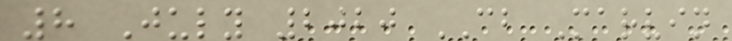8 July 2020 CB Marvin
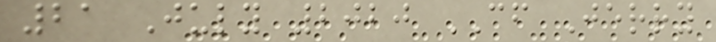21 July 2020 CF Jerry
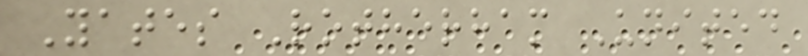Yates Rotherham United
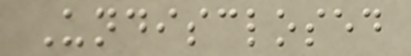Undisclosed
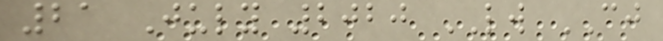21 July 2020 LW CJ
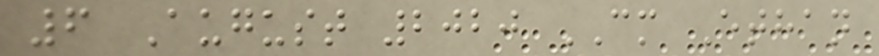6 August 2020 CM Ethan
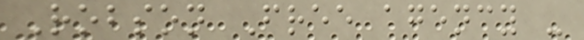Robson Free agency -
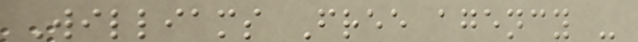Williams Free agency -
